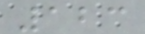123
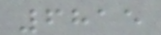6815
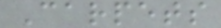Carpets
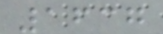1637
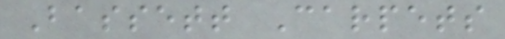Bassett Carpets
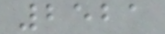2521
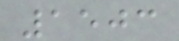1503
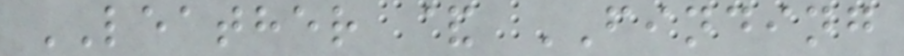LEATHER & FINDING
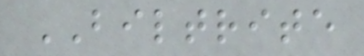BILTRITE
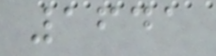1641
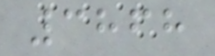3868
